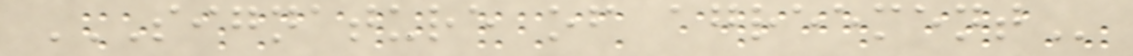SIGNATURE OF AGREEMENT
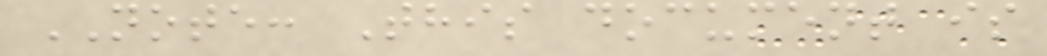NOTE: This document is
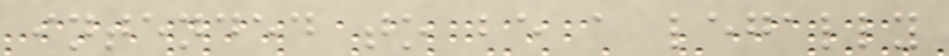intended to be a legally
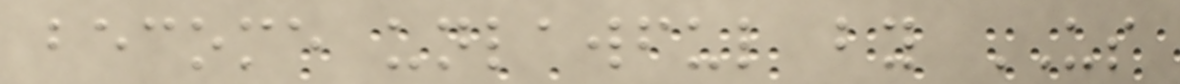become unlawful by US
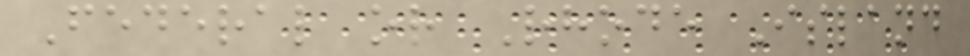Federal or Rhode Island
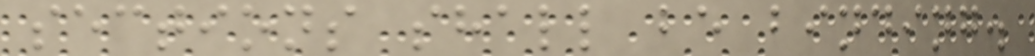sections shall be binding.
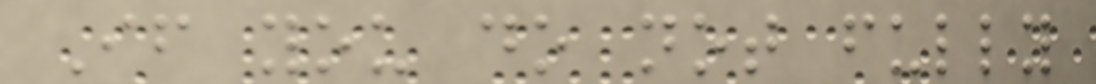If you do not fully
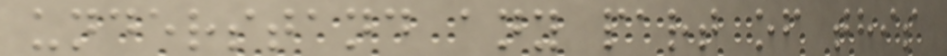understand any part of this
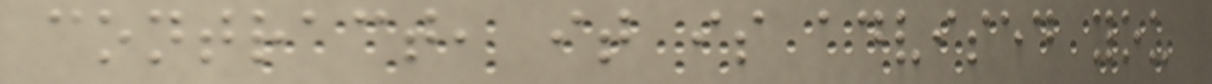contract, it is advised you
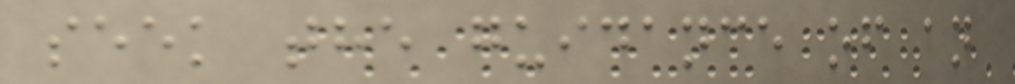seek the guidance of an
